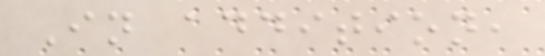In addition,
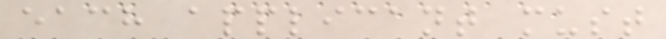each applicant must
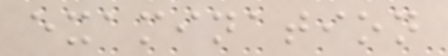examination
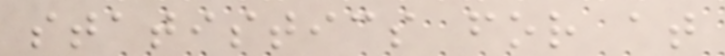statistics for at
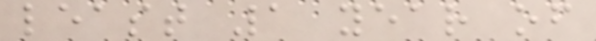least 1 year of
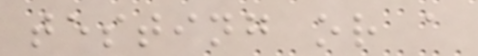testing or a
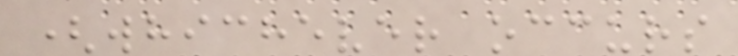(whichever occurs
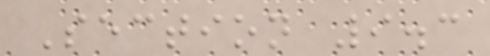Section 9.3
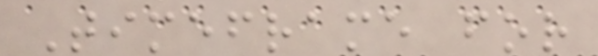Timeframe for
